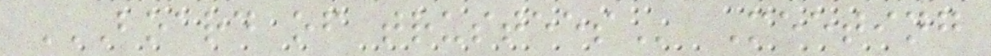BOARD OF TRUSTEES Meeting
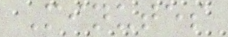Minutes
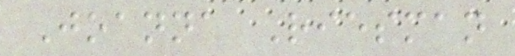Joanna Riesman
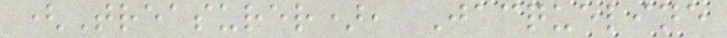(Treasurer), Jacqueline
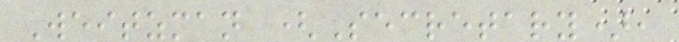Weitzman (Secretary),
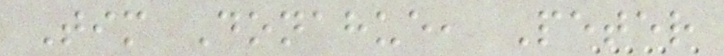Tim Donahue, Peter
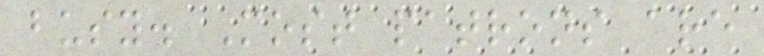busy. Most patrons are
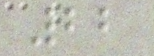22
